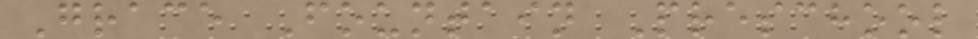Grace Fountain Preschool
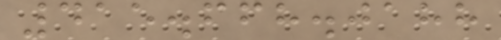415.668.0188
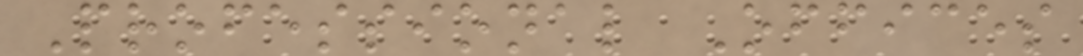Professional Offices
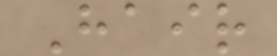Hair
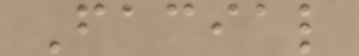Facial
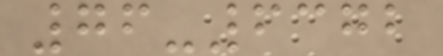76-6372
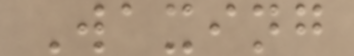Waxing
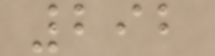292
